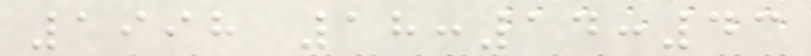1998 18:14:43
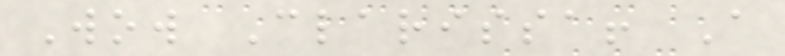Wow Clarissa! A
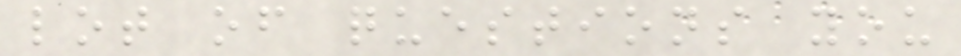lot of questions you
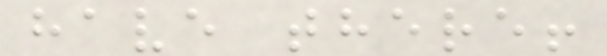have there!
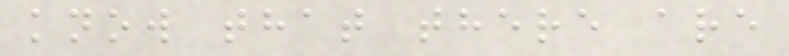know that there are
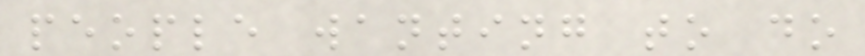people wanting to do
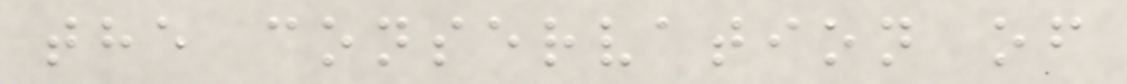the conservation of
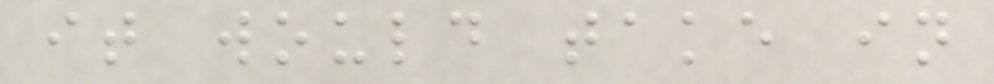it would take in
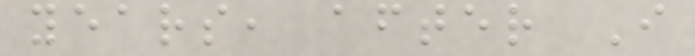years, after I
